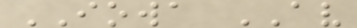IOWA AV
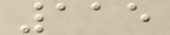115
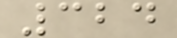324
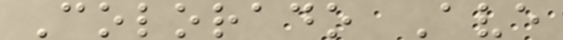Colorado Ave
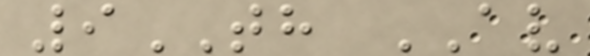9TH AV
